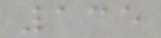135
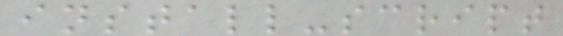install-script
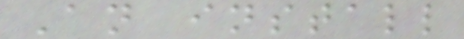An install
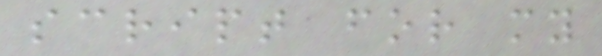script for my
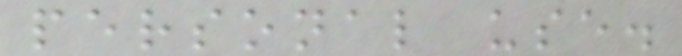personal use.
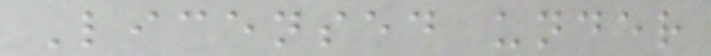Licensed under
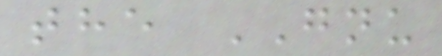the GNU
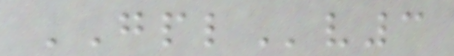GPLv3
